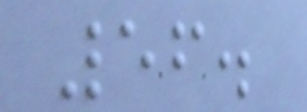56.
